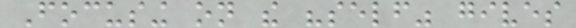Focusing on the "self" gives
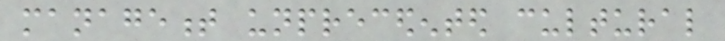management unprecedented cultural
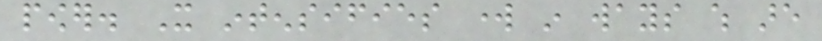power. It intensifies work in ways which are
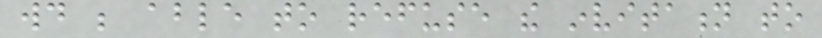would be able to refuse the invitation to
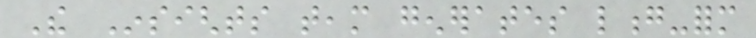The Insights team generates long-form
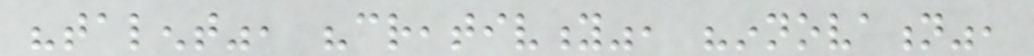"talent", "creativity", "innovation",
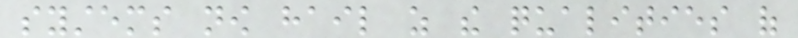systems now hail as the qualities of
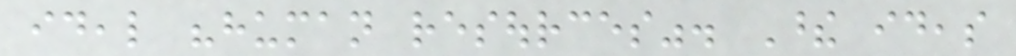ideal "human resources". These ideas
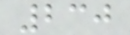230
